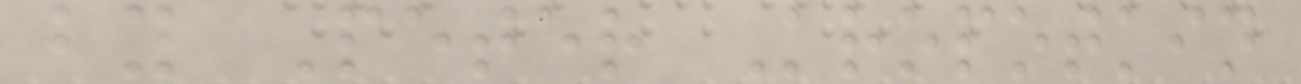by Peter Kropotkin
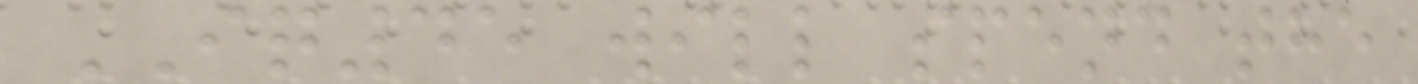IQ45 will spend the
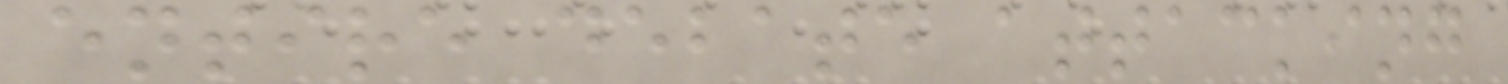entire debate attacking
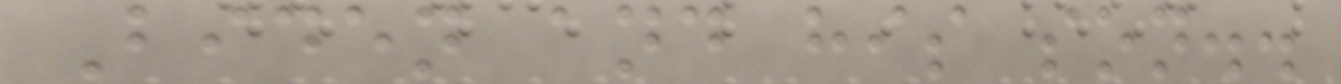Biden and his son..
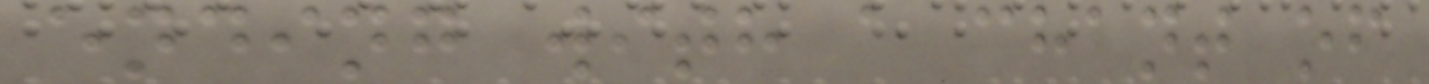ending with a chant of
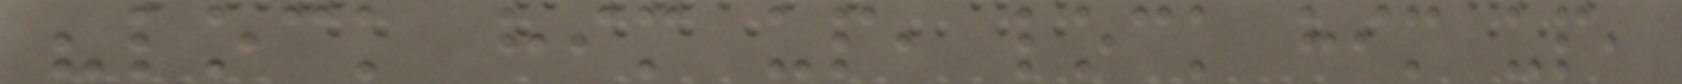"lock him up, lock him up,
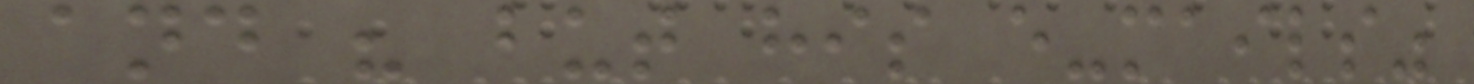and " but his e-mails"
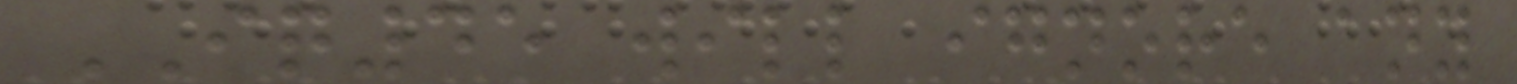IQ45 will ignore any
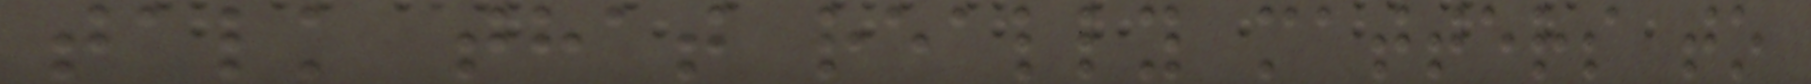talk that really matters to
